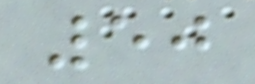50
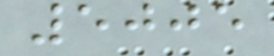5005
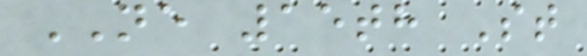NE 15th St
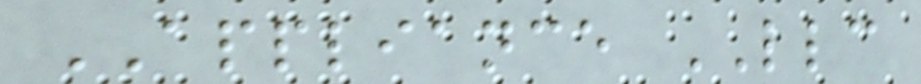APPLIANCE LLC
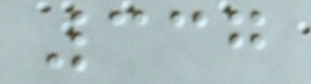337
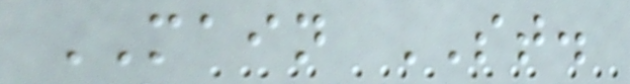MAIN ST.
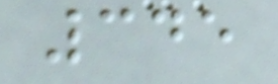345
